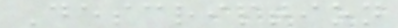Description
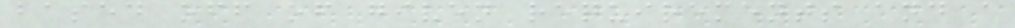based off of given requirements and a
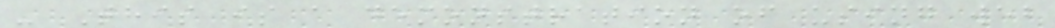- This is a demonstration of using web
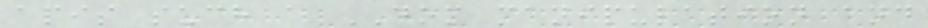apis such a DOM manipulation and
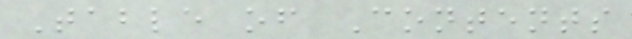Table of Contents
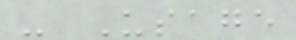- Usage
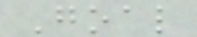Goal
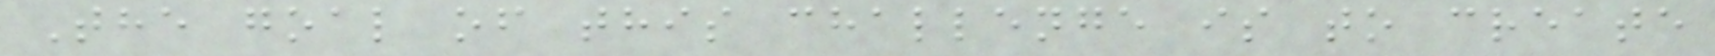The goal of this challenge is to create
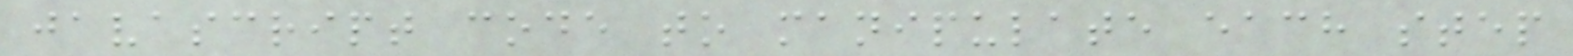javascript code to manipulate each step
